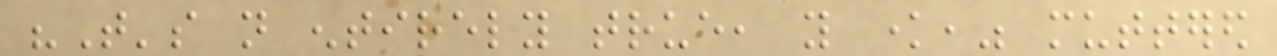"That's not entirely true, you know," muttered
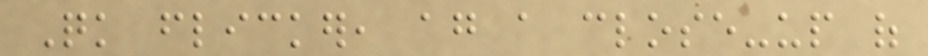Quick flicker, again a close-up of
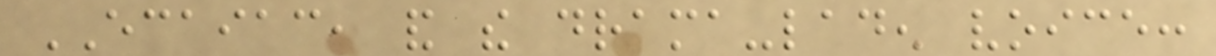ECAIAC, and the drama-laden voice:
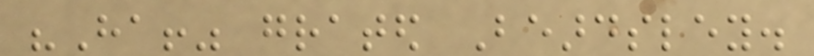"Ha!" grated Beardsley.
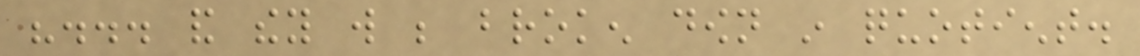"... and they will be broken down in quotient.
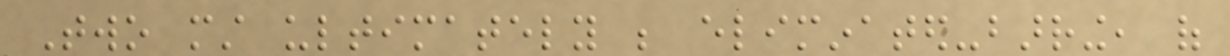Two must ultimately be eliminated-barring, of
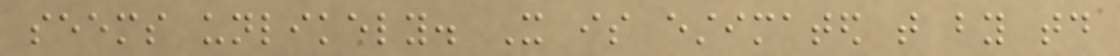seems unlikely. It is estimated that by today
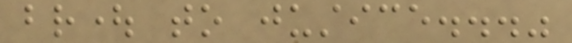brought to justice..."
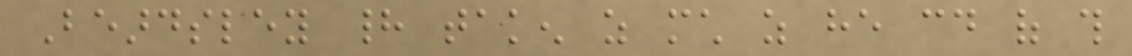Beardsley had taken as much as he could of this
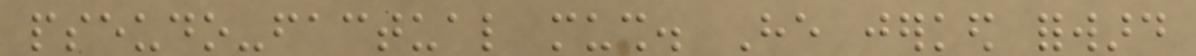pseudo-factual mush. He jerked forward
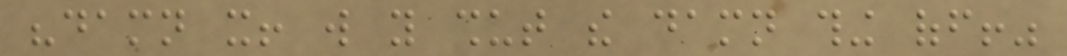"damn it! will you shut the damn thing off!"
